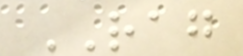RAG
